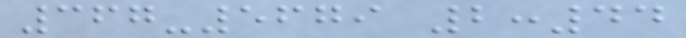367-5679 2:44
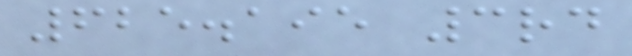625.195 3rd
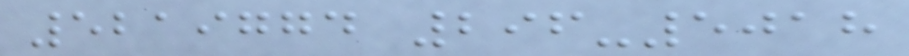5219774 296-5018
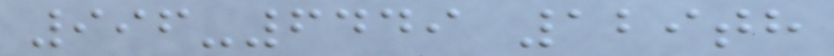996-6449 129th
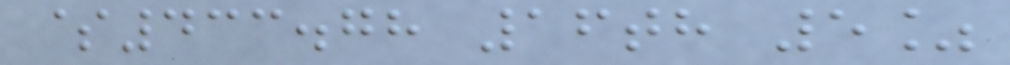$433.78 16th 5%
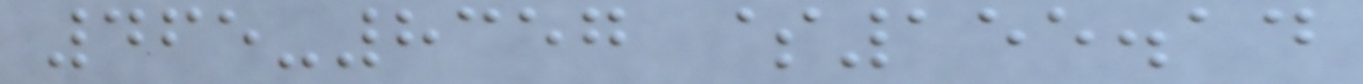465-8357 $155.14
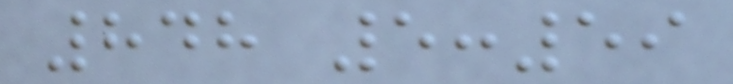848 5:59
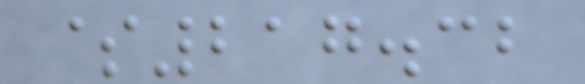$217.32
